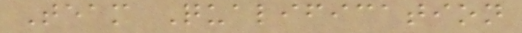Team Qualification
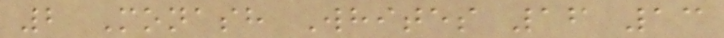2 Monash Whites 16 13
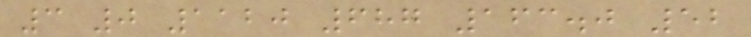3 0 1120 687 163.0 52
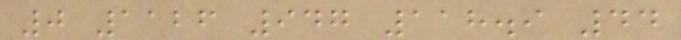0 1126 947 118.9 44
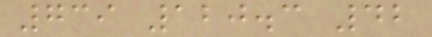739 120.3 42
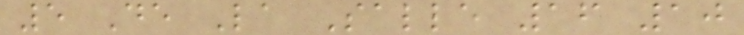5 De La Salle 16 10
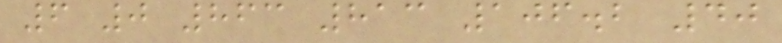6 0 863 813 106.2 40
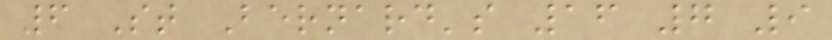6 St Bernard's 16 7 9
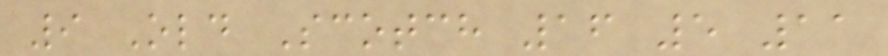9 Old Scotch 16 5 11
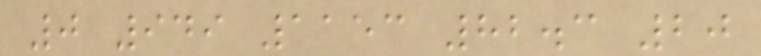0 949 1153 82.3 20
